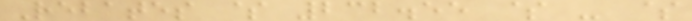Rebates $ 232.55 $ - $
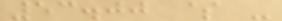53.00 $ -
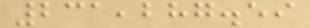231,287.59
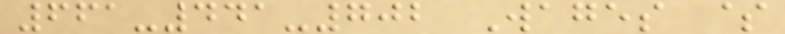661-441-702 Wages $
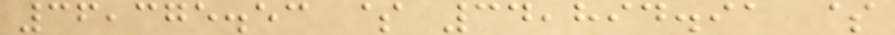36,375.53 $ 34,894.91 $
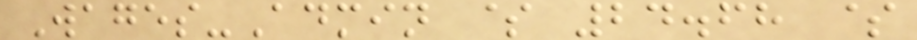Wages-Admin $ 24.68 $
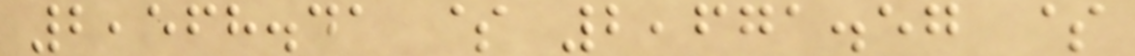2,568.41 $ 2,671.57 $
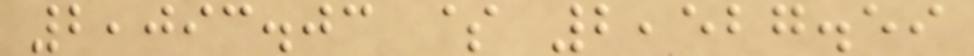2,093.03 $ 2,527.59
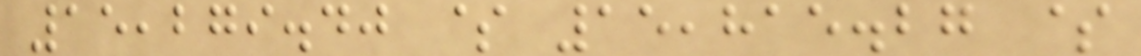15,279.40 $ 15,815.27 $
